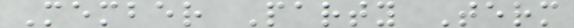Member Party Term
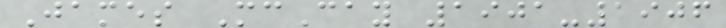James McCay 1901-1906
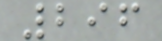296
